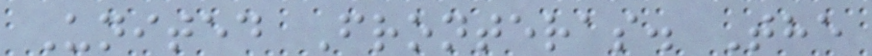United Fronteras. The
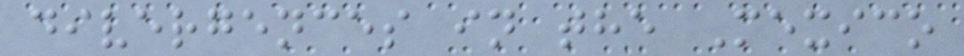divergences in the Mexico
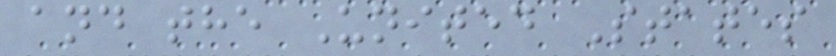and the United States
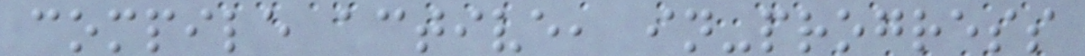compile active, in-progress
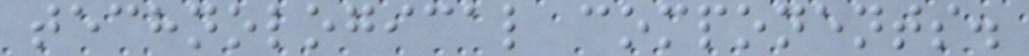technological components.
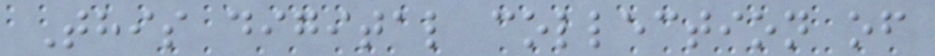This digital collection of
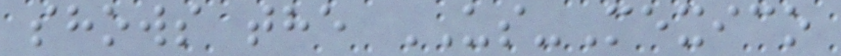shows the US-Mexico
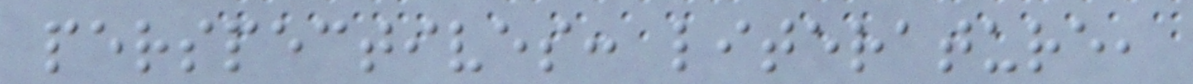perspectives: literature,
